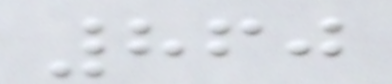860
